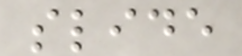slide
